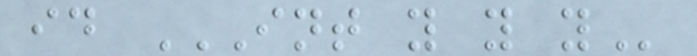id INT Y Y Y
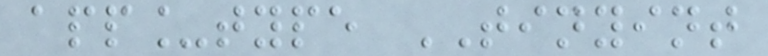app_type TINYINT
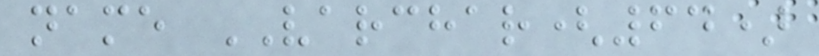name VARCHAR(64)
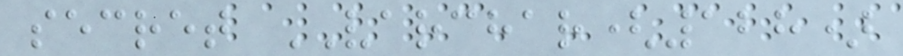secret VARCHAR(128)
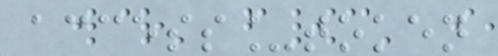access_token
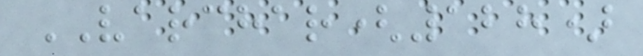VARCHAR(128)
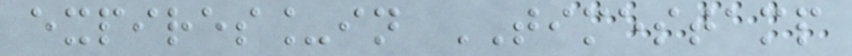expires_in TIMESTAMP
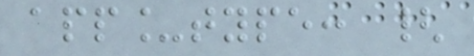app_type: {
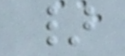}
